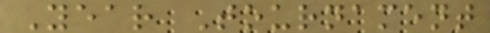Year Tournament
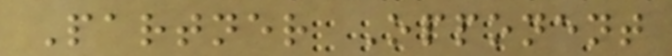Partner Opponent
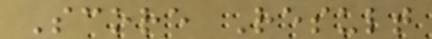Score Result
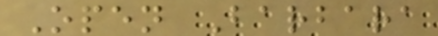Open Barbara
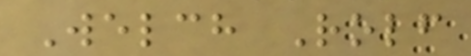Welch Rolf
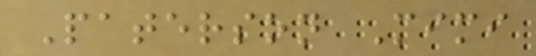Paterson Mimi
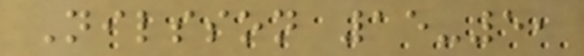Nilsson 15-5,
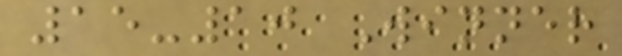15-10 Winner
